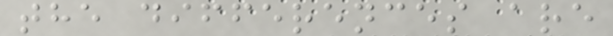the differences are
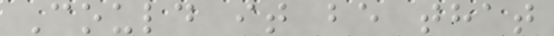Could it be that
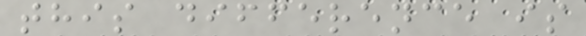this difference is
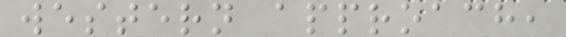western approach,
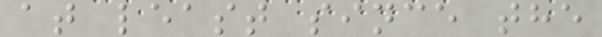at least since the
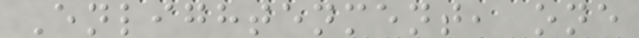Enlightenment, one
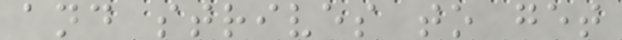and strives to get
